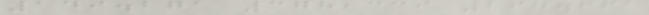149.271 378,339 264.661
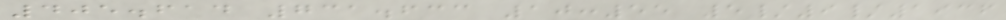405.614 731.633 10:55 5/9/1936
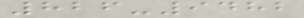826-9482
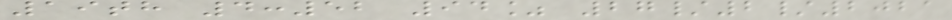19th 4:52 94% 27/2/2021
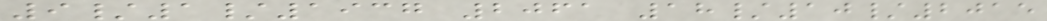9/1/1937 2061 18/10/2015
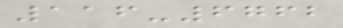116-6762
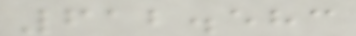612.583
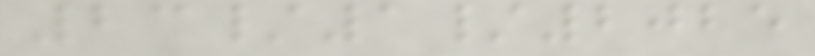23/1/2025
